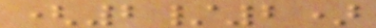(2/2)
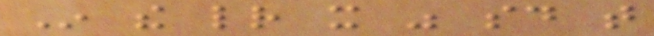In the letter it was said that
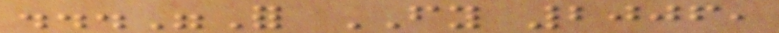..."For FY 2006,
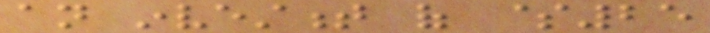an investment of $25
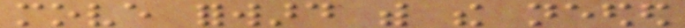move forward with the needed
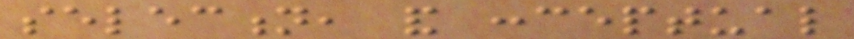selection, and conceptual
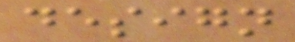design
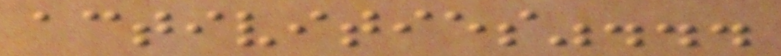activities"...
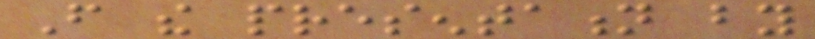From the presentation by
